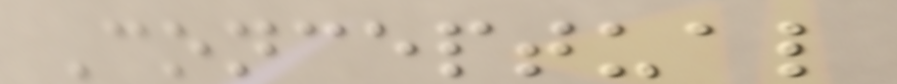Conceptual
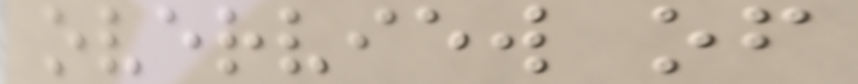overview of
